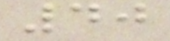40
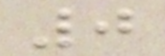0
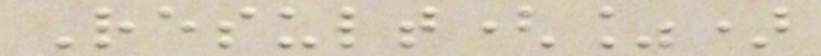Result(%)
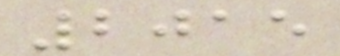2015
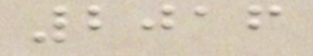2016
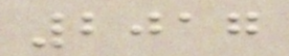2017
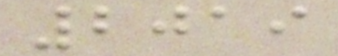2019
